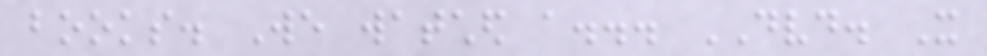books. We watched a... DVD. It
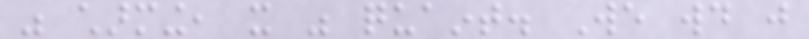was charming, it was quaint. We would just
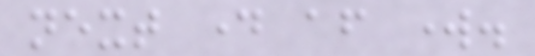next day after work.
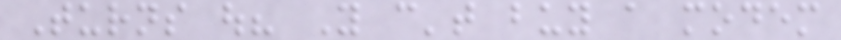Turns out? You can't buy a modem
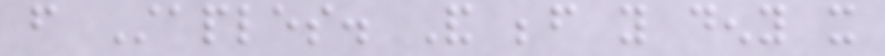from Staples. And before you deny it
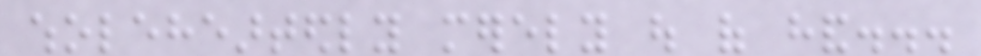wholeheartedly merely out of hand...
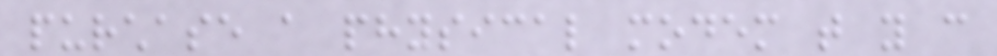purchase a physical modem that you can
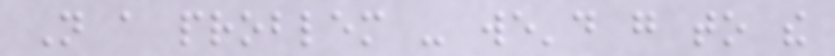Not a problem - we'd go to the
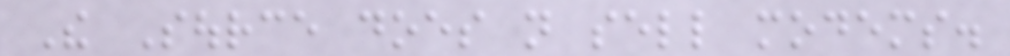The Source does not sell modems.
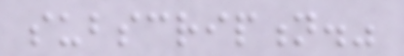subscription."
